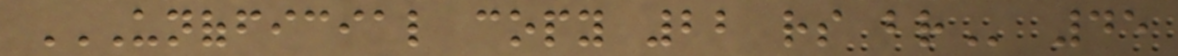UNOFFICIAL COPY 22 RS BR 45
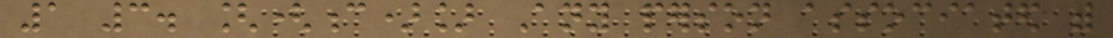1 3. [(c)] Any person associated with
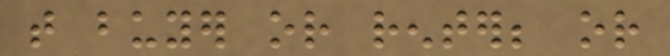that buyer or renter; or
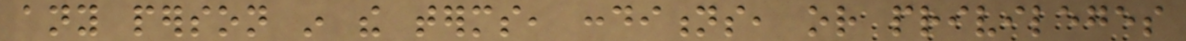any person in the terms, conditions, or privileges
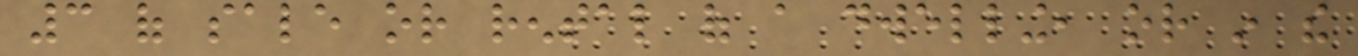3 of sale or rental of a dwelling, or in the
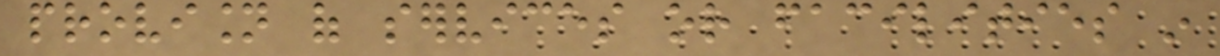provision of services or facilities in
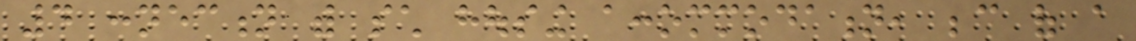4 connection with such housing accommodation, because of a
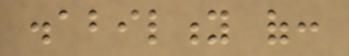disability of:
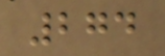274
